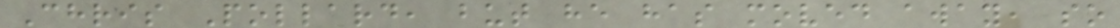Chris Pollard, but he has moved away, so
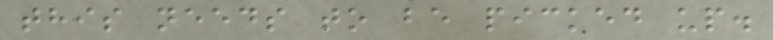this needs to be picked up.
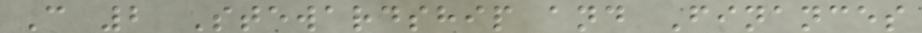C 2 Stewardship and Finances
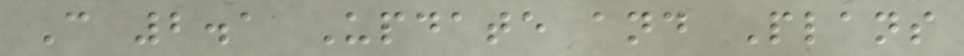C 2.1 Update and Plans
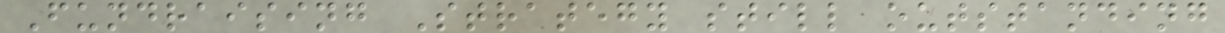Fundraising Strategy still outstanding
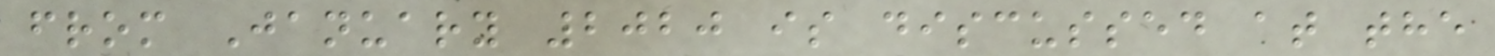from January 2020 is discussed at the
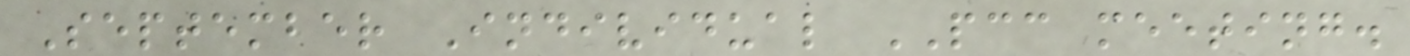September Individual PCC meeting.
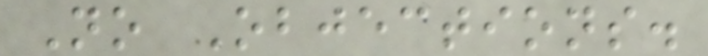No Objections.
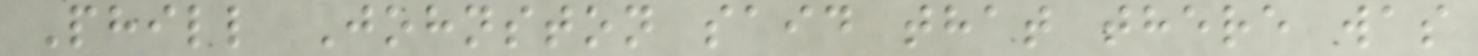Phill Johnston said that there was
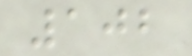102
